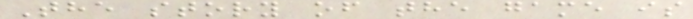The story of the game is
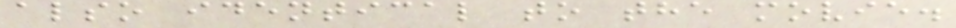also identical to the movie.
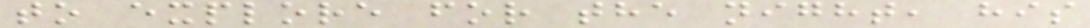to explore for the night, his
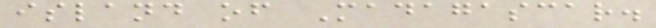island of Madagascar.
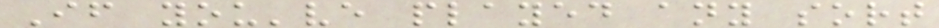If you've played any sort
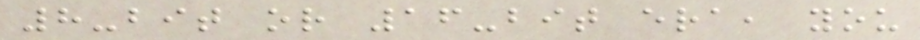8-bit or 16-bit era, you
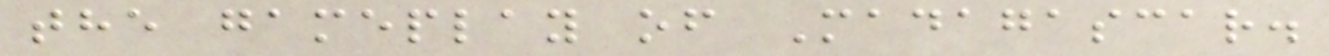the gameplay of Madagascar.
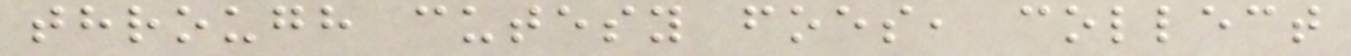through cutesy foes, collect
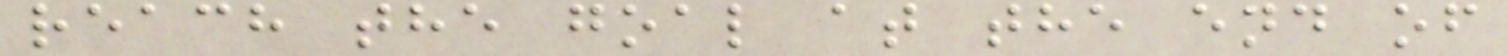reach the goal at the end of
